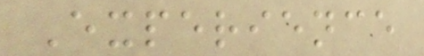Experience
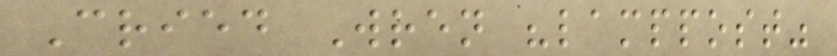Cried Wren "lamppost"
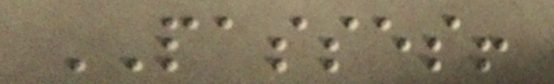PASSES!
